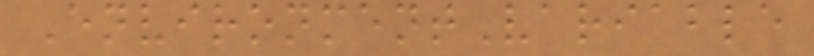EnvironmentVariable
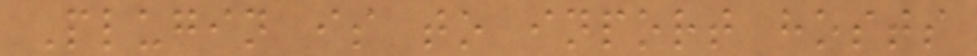Plugin is to inport hosts
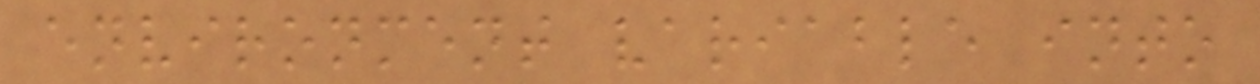environment variable into
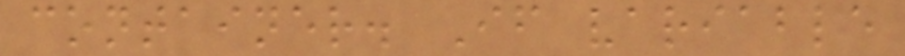container. If variable
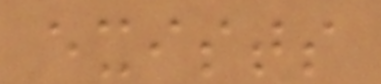exists
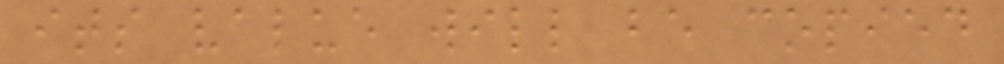its value will be copied
